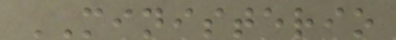MINISTERIO
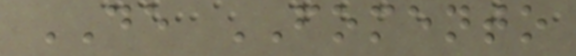DE FOMENTO
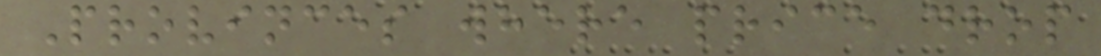Provinces where price drop
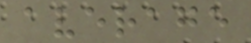average
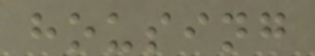housing
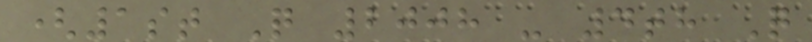(1st Q 2008 - 4th Q
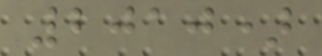2010)
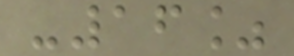-16%
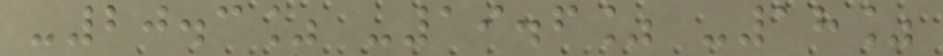-20.3% -19.6% -18%
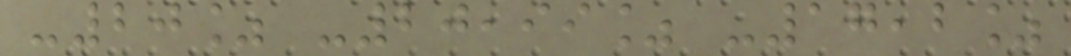-20% -20,99% -17,2%
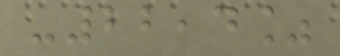-22,4%
